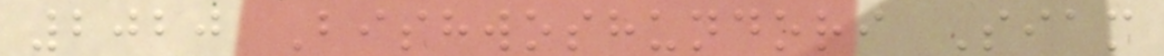2020 Bishwoshundori Siam
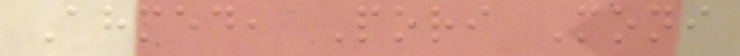Ahmed, Pori Moni
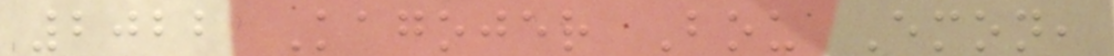2022 Kagojer Bou Emon,
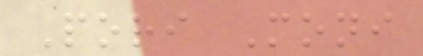Pori Moni
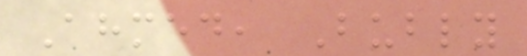Ahmed, Bubly
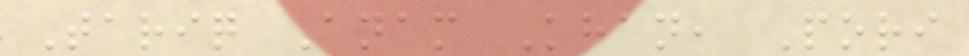Tariq Anam Khan, Pori
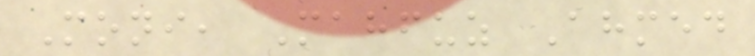Moni, Mahfuz Ahmed
